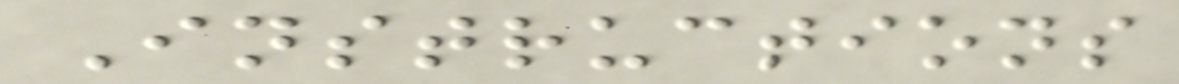Instructions
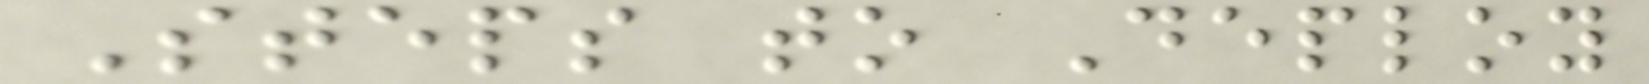Steps to Deploy
